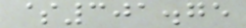$301.75
